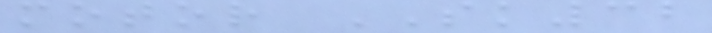motor SK32
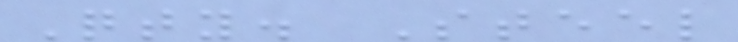Qty. Steel
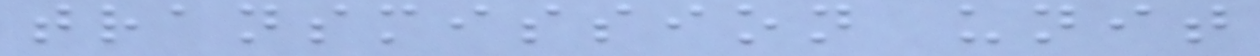transmission unit
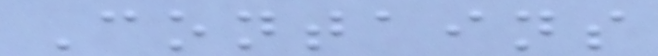Contains
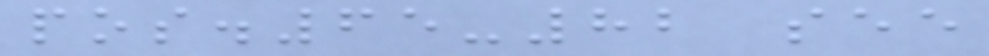pos.65-82 see
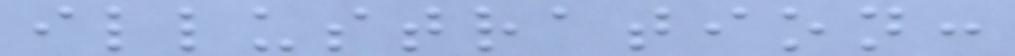illustration:
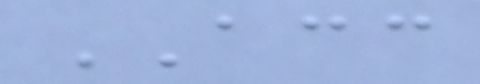ACC
